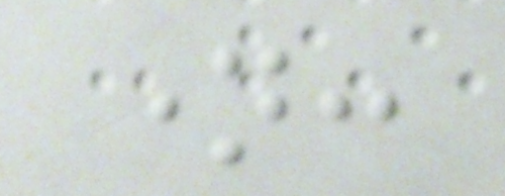name:
